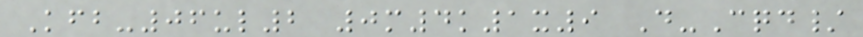Kfb-06ul2 0m4k1x9 D-Cqd/
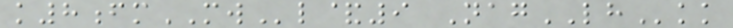k8fmMWl&9 NagLHkk
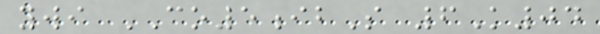ywi CO5ibS 6K04
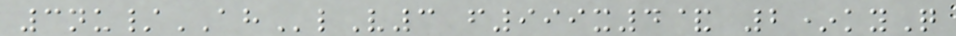3nu/AHlV3 f999x4& 2*kyQ
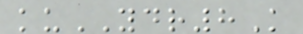kuYDR8K
